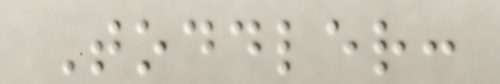Toddler:
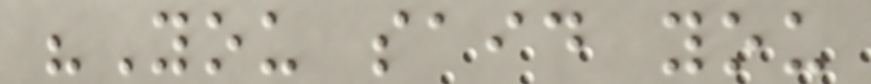"You said you
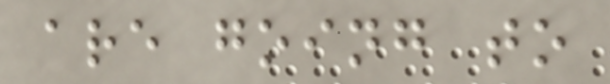are going to
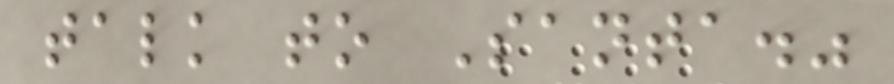talk to Santa."
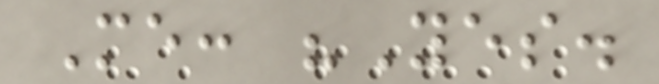Me: "Yes.
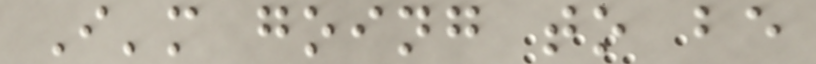I'm going to be
